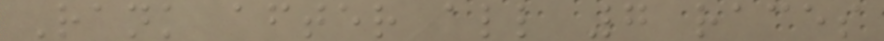Rank after all 7 races
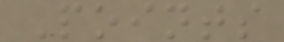Points
